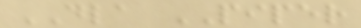DLA PIPER
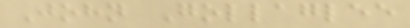John Gollaglee
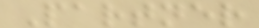Partner
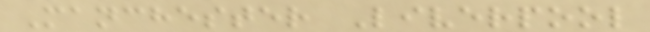Manchester Liverpool
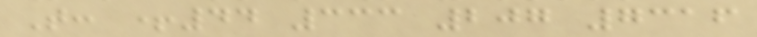T: +44 333 207 7316
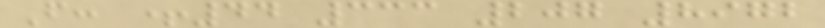F: +44 333 207 8972
